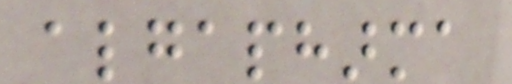algapharma
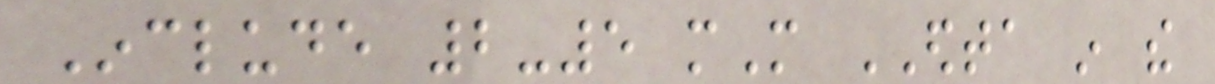Include 2-5 mM EDTA in the
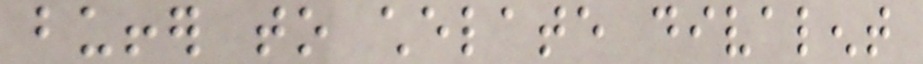buffer to chelate divalent
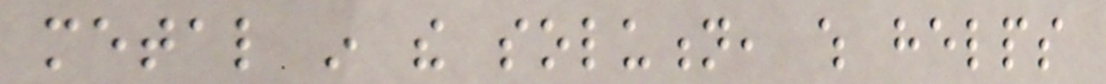metal in the solution, which helps
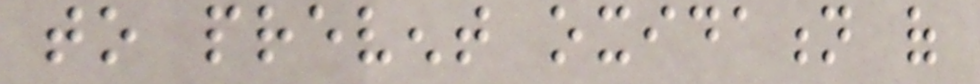to prevent oxidation of
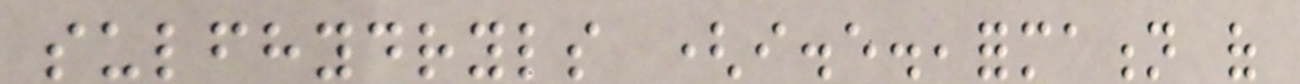sulfhydryls (i.e.,formation of
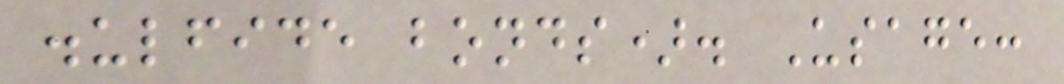disulfide bonds). Usage:
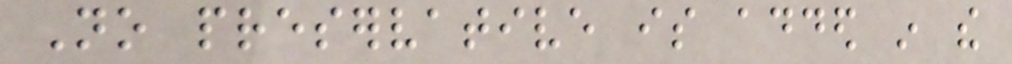No preservative is added in the
